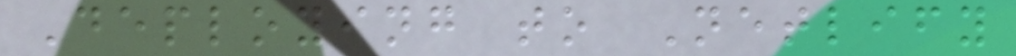Deploying to Netlify
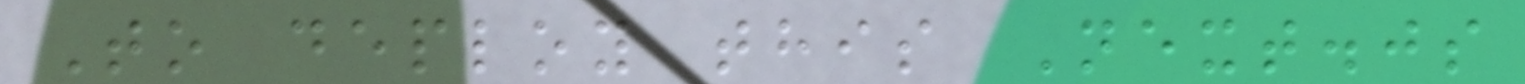To deploy this Next.js
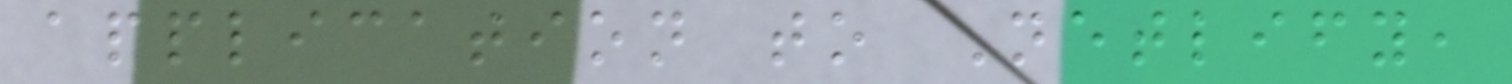application to Netlify,
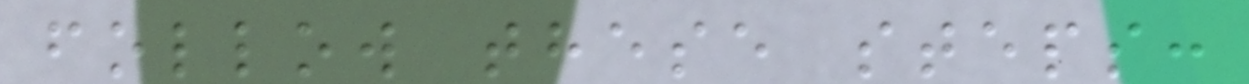follow these steps:
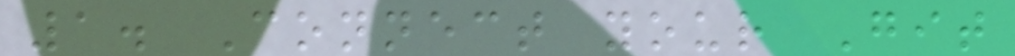1. Connect your Git
